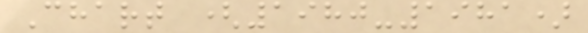Chart (1980-1981)
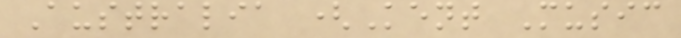Australia (Kent Music
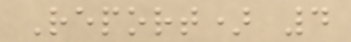Report) 4
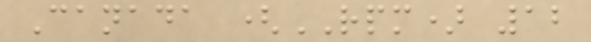Canada (RPM) 12
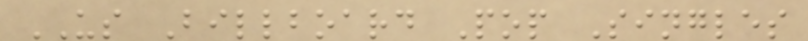US Billboard Pop Singles
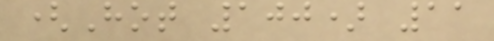(Hot 100) 11
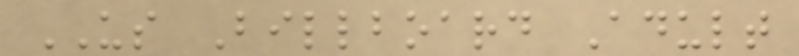US Billboard Adult
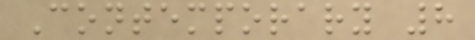Contemporary 8
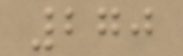270
